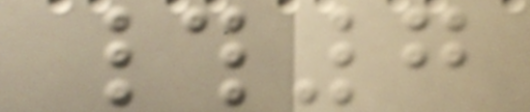#7
